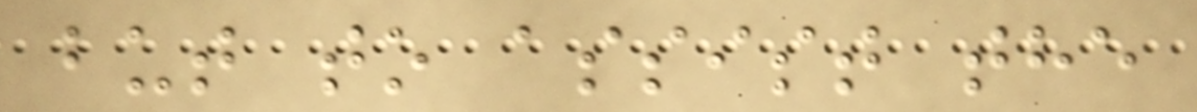but to assist the
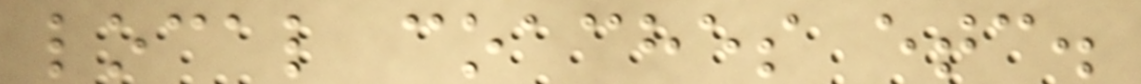local coaches etc.
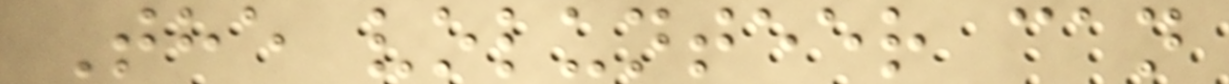The volunteer can
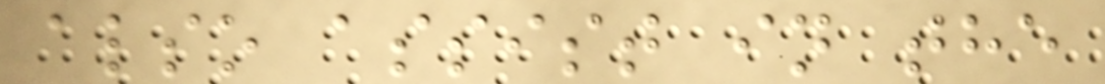also assist in the
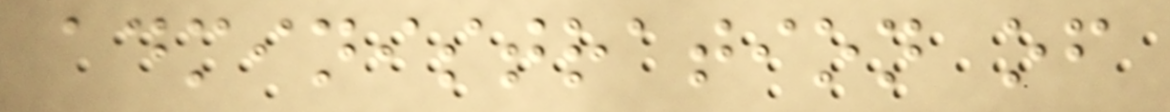administration of
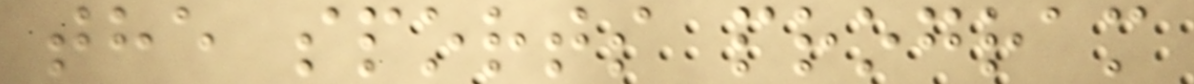the sports program
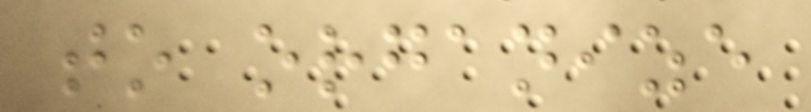to organize
